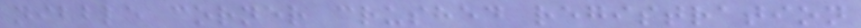nibble corner crushed registration
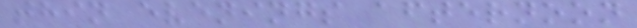thin evenings afternoon
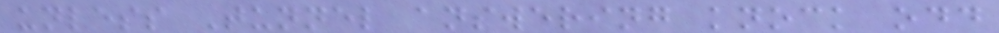unless Tunnel answering knock odd
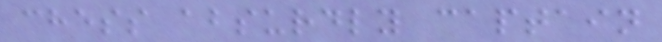chess absurdly captain
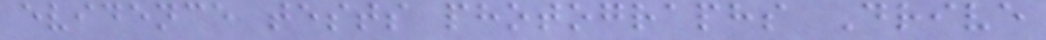evidence tests photographs Drive
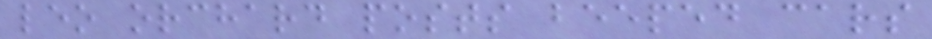leo orchard posts beeped cars
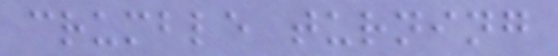crumble turning
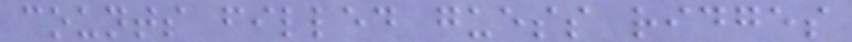counts filled guess ridges
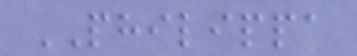PHILIPPA
